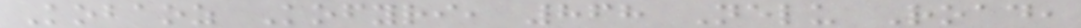Kobaoz Kofyri, 868 Nelu Road,
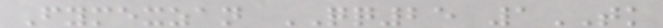Fymexzan QQ25 1TK
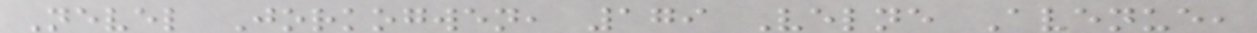Nevel Jorkogwen, 179 Velne Avenue,
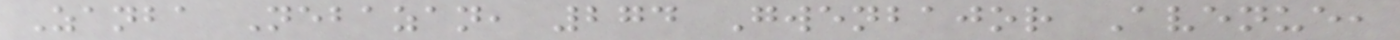Zanba Nebazan, 274 Gwenbajor Avenue,
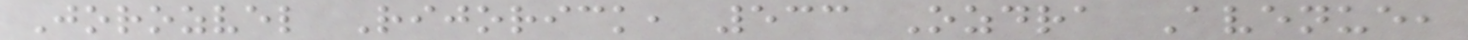Jorozvel Rijorick, 533 Ozdra Avenue,
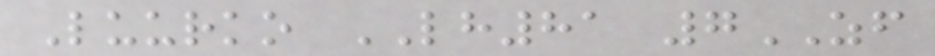Luurko LH81 7ZF
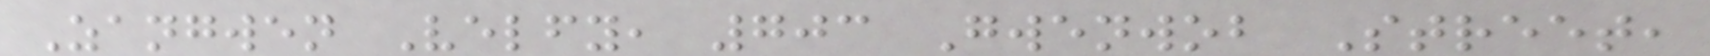Zangwen Velfy, 703 Gwenwob Street,
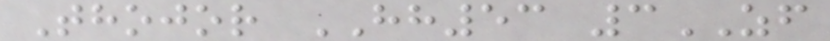Thojor HH53 3ZF
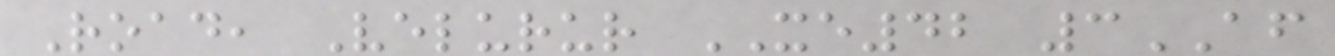Road, Velurur XE42 3AF
